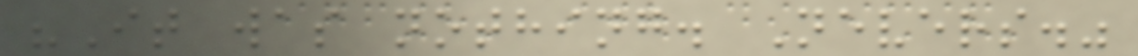"It was nothing. Nevers."
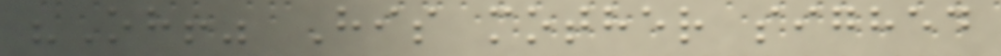"Oh!" His mother sighed
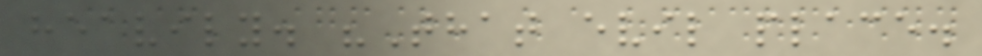heavily. "That evil place.
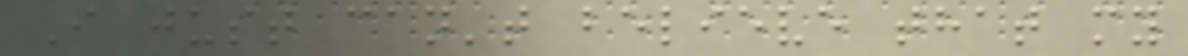I just can't believe that my
